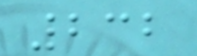232
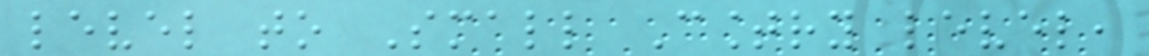level to Small Country level,
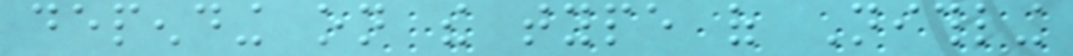depending on the type of Nithling
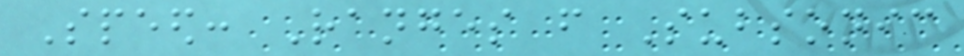Speed: Ranges from Subsonic
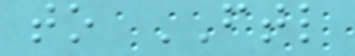to FTL
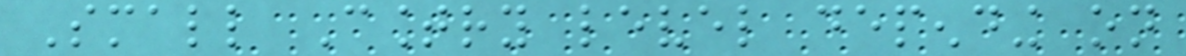Small Country level depending on
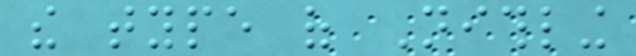the type of Nithling
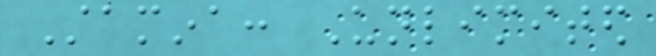Stamina: Unlimited
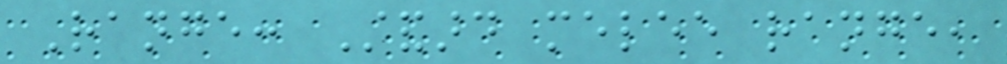Range: Standard melee range,
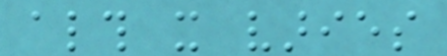although it varies
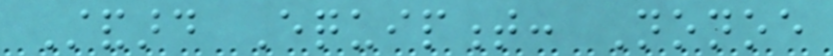Standard Equipment: Nonoe
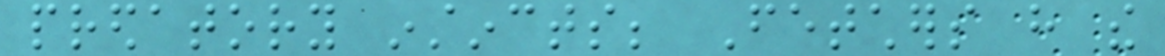predatory instincts; Fetchers have the
